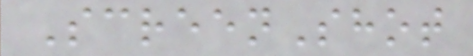ScreenShot
